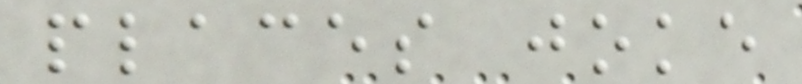places joke
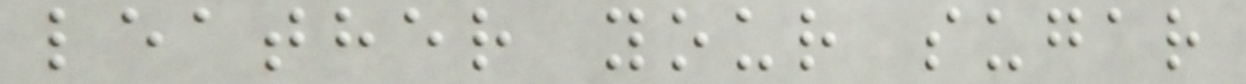leather your sugar
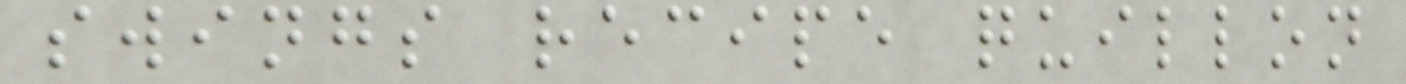swings recipe quillon
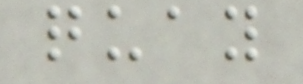quay
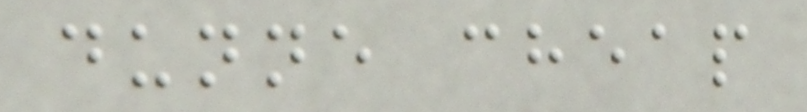dunne cheap
